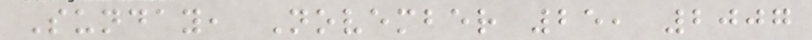Sunday, November 25, 2007
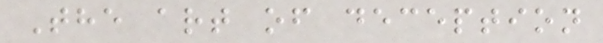The art of deception
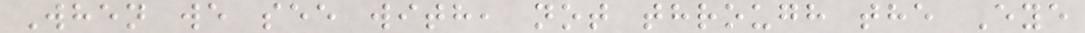When we see with, not through the Eye
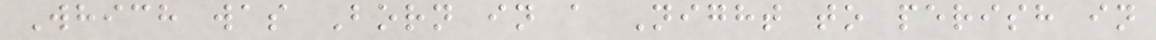Which was Born in a Night to perish in
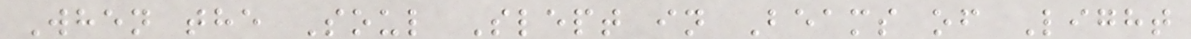When the Soul Slept in Beams of Light
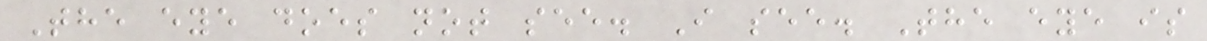The eye does not see. I see. The eye is
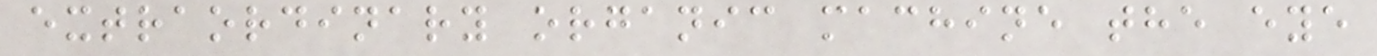extraordinary organic machine the eye
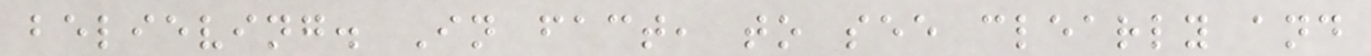believing. In fact, to see clearly and
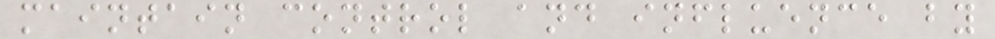maintain control and influence by
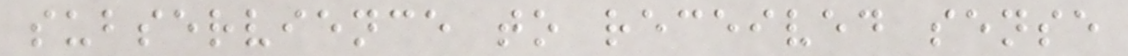subservience to received sense
